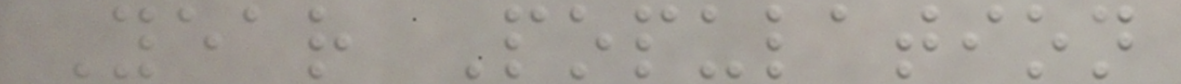Year Population
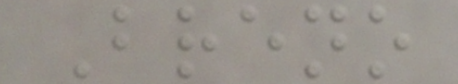Breno
